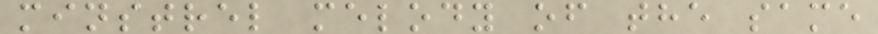minstrel melody of the same
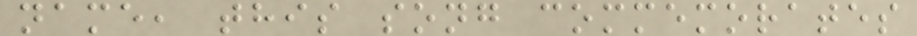name, this song commemorates
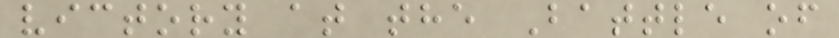victory at the Battle of
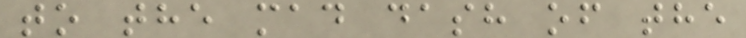to the mad dash of the
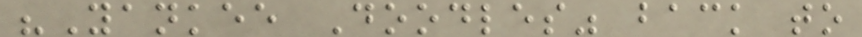"Yankee Doodles" back to
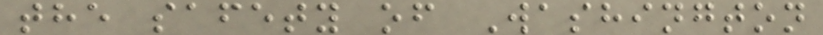the safety of Washington
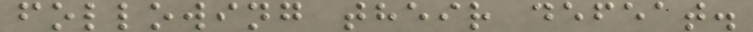following their defeat.
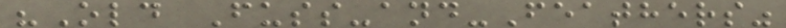"Old Fuss-and-Feathers"
